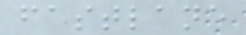fastlane
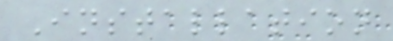Installation
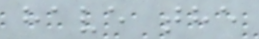have the
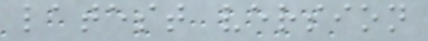latest version
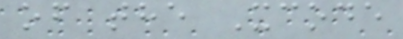of the Xcode
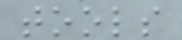tools
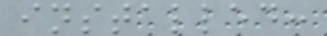installed:
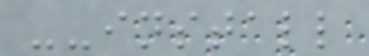--install
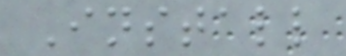Install
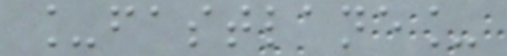_fastlane_
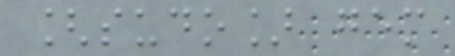[sudo] gem
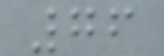76
